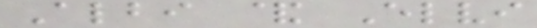Albi & Elvi
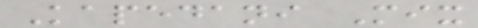Kapedani Mix
